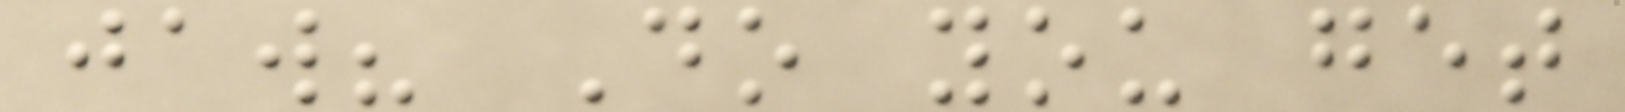jaw? Do you get
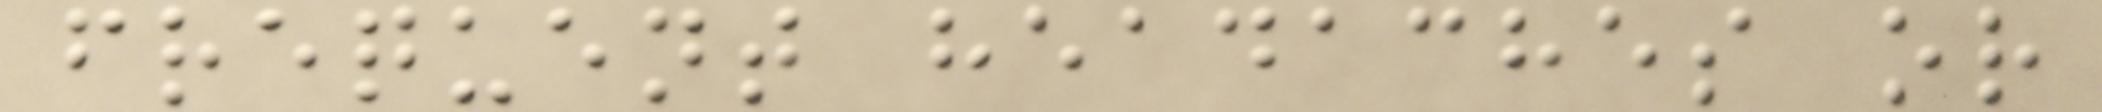frequent headaches or
